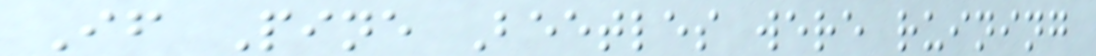If Pine Beetles were ruining
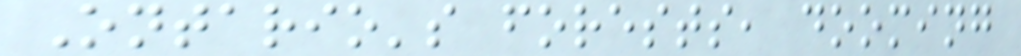Ontario's forests, dooming
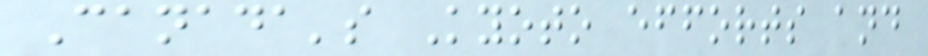Canada's Kyoto efforts and
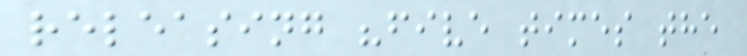releasing "five times the
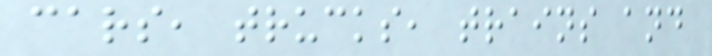cars, trucks, trains and
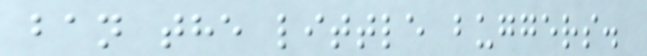ban the little buggers.
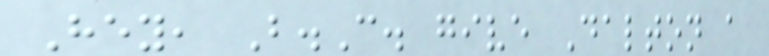Hey, B.C. give Dalton a
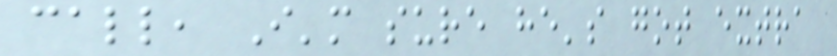call, I'm sure he's got extra
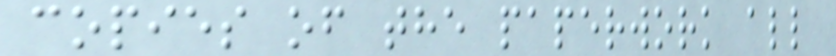copies of the paperwork all
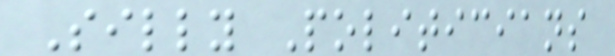Silly Politicians
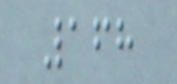168
